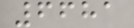6681
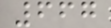667
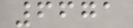6671
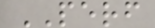PERF
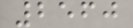2560
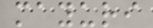mayuri
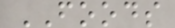FOODS
